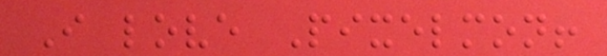I love Pixelmon!
